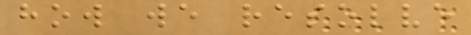how we resolve
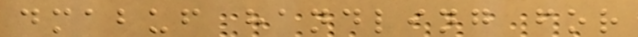dmabuf handling for
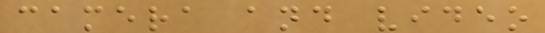camera and video
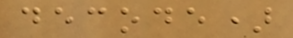decode)
